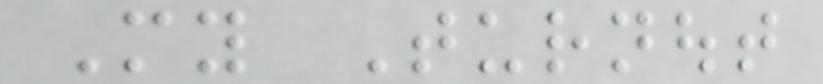My Turnout
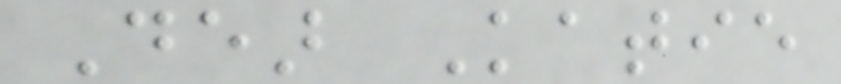Dear Katie
